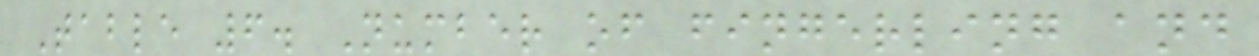Table 6. Number of fingerling and
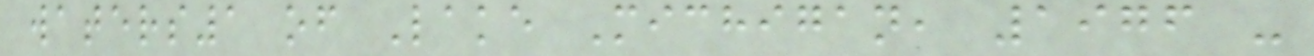waters1 of Lake Michigan, 1976 -
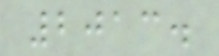2013.
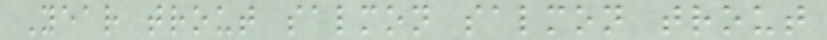Year trout salmon salmon trout
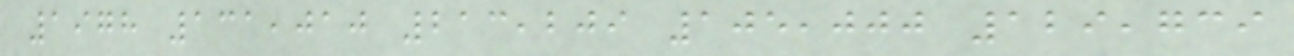1978 131,010 213,209 105,000 129,739
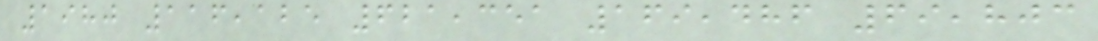1980 116,125 621,351 169,486 69,803
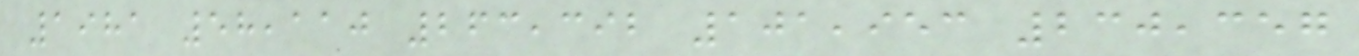1981 58,110 263,392 101,953 230,357
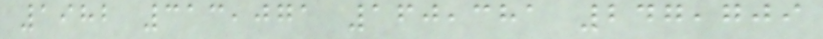1982 313,071 160,381 247,709
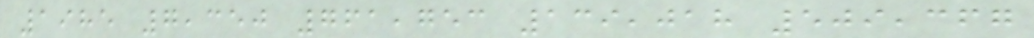1985 7,350 761,753 139,018 509,367
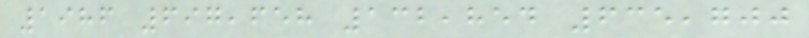1986 697,658 132,854 635,700
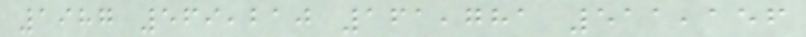1987 569,210 161,781 511,156
